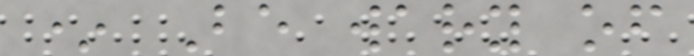* Be wary of
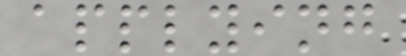applying
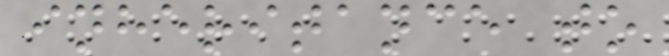inheritance to
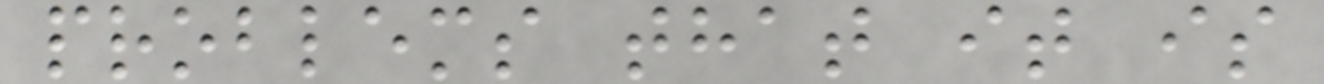problems that it is
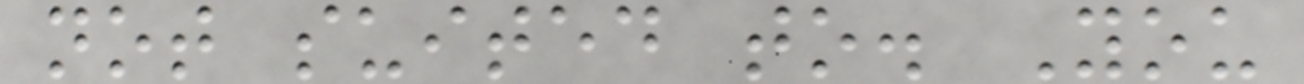not suited to. You
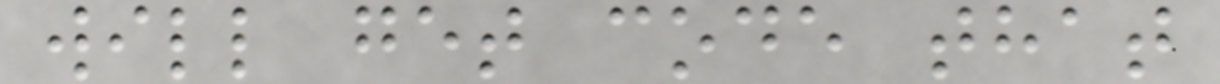will get code that
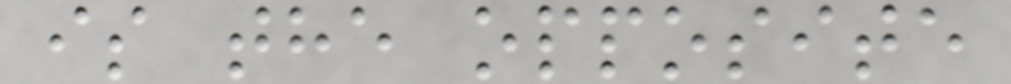is the opposite
